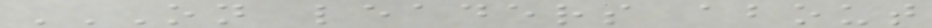ON LEADERS ABOUT
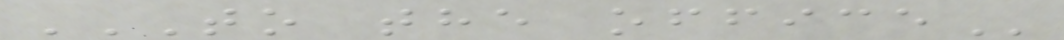TO THE OFFICE
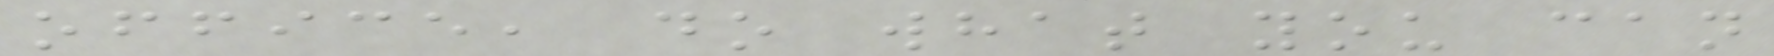office, do what you can
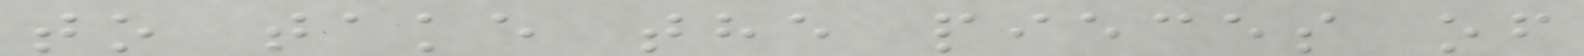to take the pieces of
